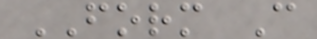FORM C
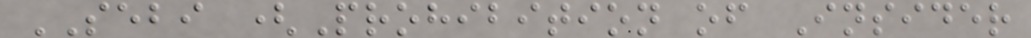SEBI (Prohibition of Insider
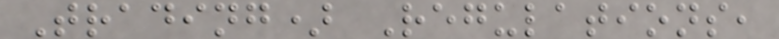Trading) Regulations,
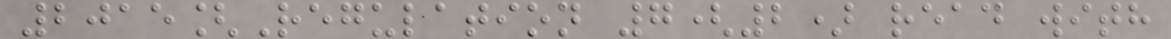2015[Regulation 7(2) read with
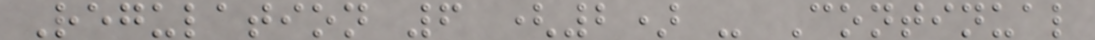Regulation 6 (2) - Continual
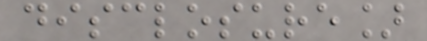disclosure]
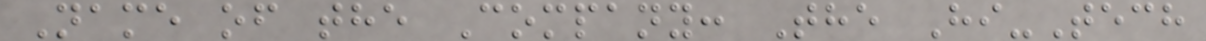Name of the Company: The Hi-Tech
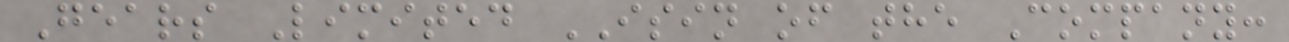Gears Limited ISIN of the Company:
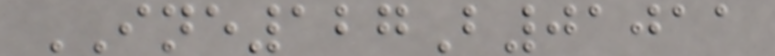INE127B01011
